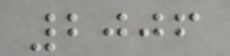2006
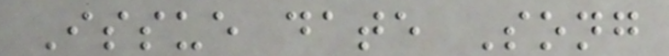Issue date Song
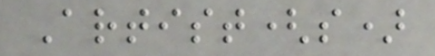Artist(s)
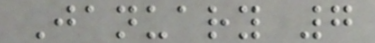January 7
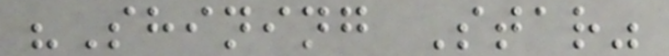"Shining Star"
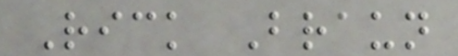Rick Braun
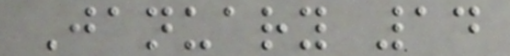January 14
